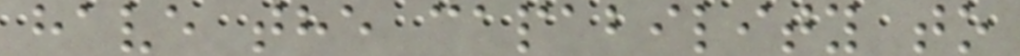have the capability to
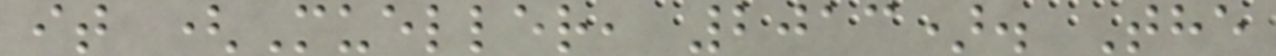it (Mueller, 2013). The
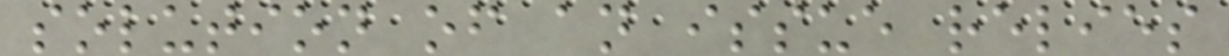solution of an issue relies
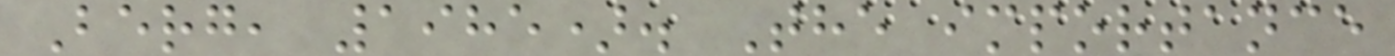Berg, 1985). The importance
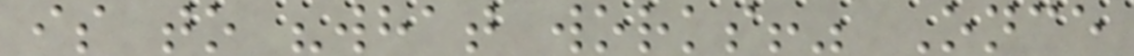is to "what works!" Once
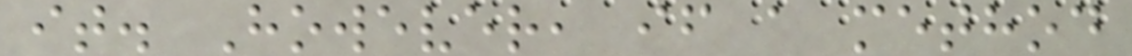it. However, if a method
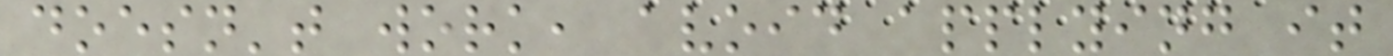doesn't work, avoid applying it
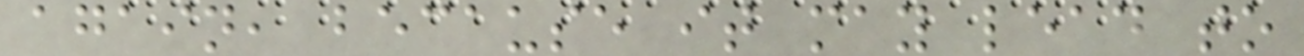again, because it may lead to
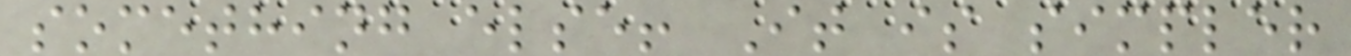something else! It is simpler
